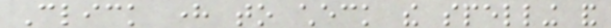Click here to check the spelling and
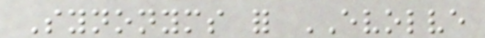Synonyms for EVOLVE
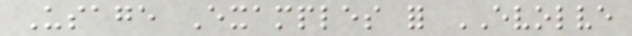Usage Examples for EVOLVE
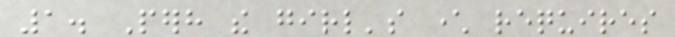1. Perhaps the girl's character requires
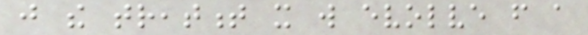just the treatment it will evolve from a
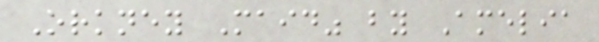Orkney Maid" by Amelia
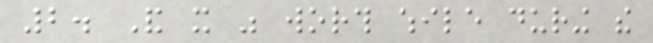2. And it was worth while during the
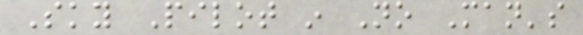Sky Pilot in No Man's
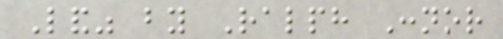Land" by Ralph Connor
